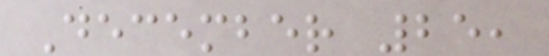December 25,
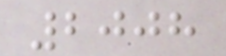2008
